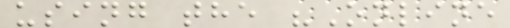using the "Online
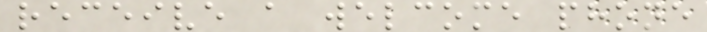receive a welcome phone
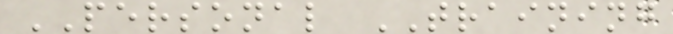PERSONAL TRAINING
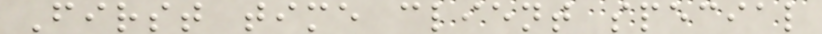First time client special
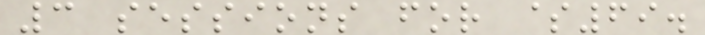3 sessions for $69.
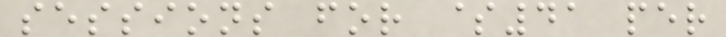sessions for $41 per
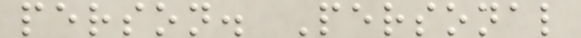person. Personal
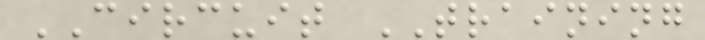CIRCUIT TRAINING
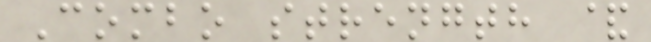Combo strength &
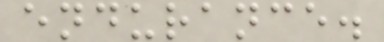endurance.
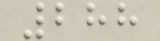288
